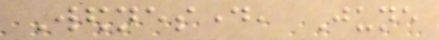Wednesday, June
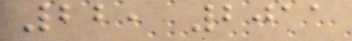22, 2011
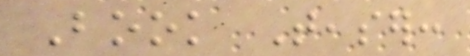Book Teaser:
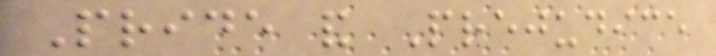Pride and Prejudice
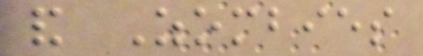and Zombies
